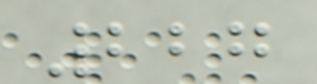227
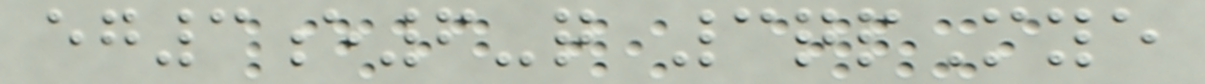eg3e6-q 3qpMye
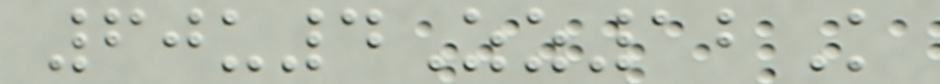60u4Zz12K
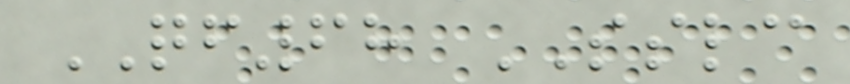QF68 SSLC
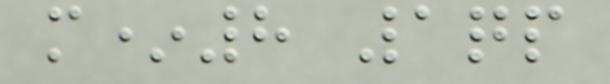m*8 1qp
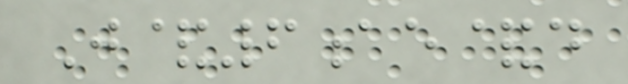J&6ae&d
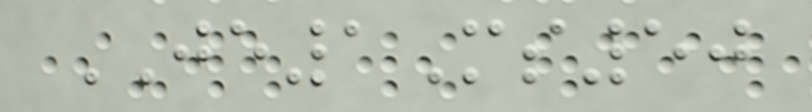JE1Ms50
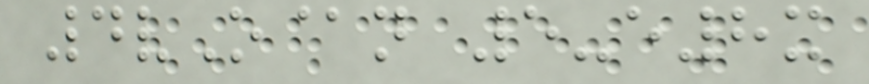4vO@n 5-e8x
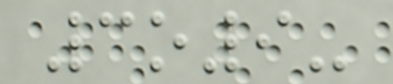3o9-
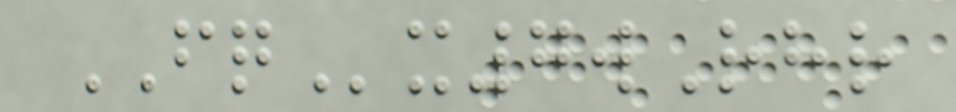FQx7wRhr
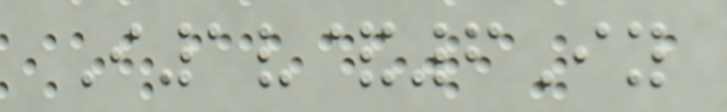I1v&6Iy
